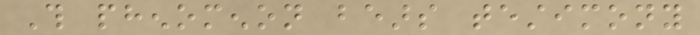This phenomenon bears testimony
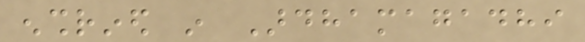enshrined in Ardhamagadhi
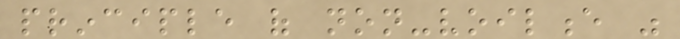principle of non-voilence was
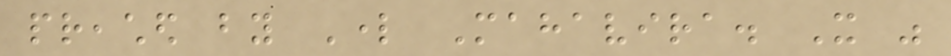preached by Lord Mahavira. It was
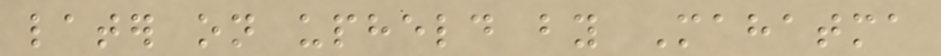later on upheld by Mahatma
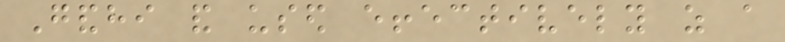Gandhi and used effectively as a
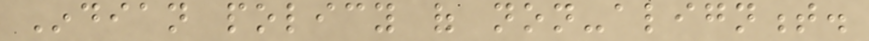Indian policy of non-alignment.
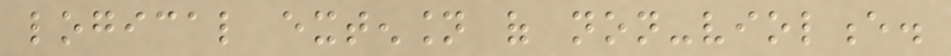logical extension of non-violence.
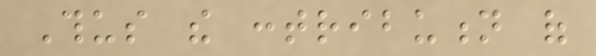Thus the contribution of
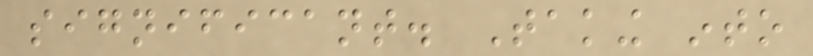significant. Taking into
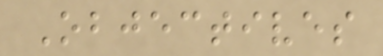Objectives
